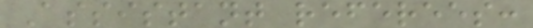Assistant referees:
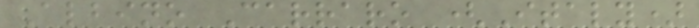Albino Carraro (Italy)
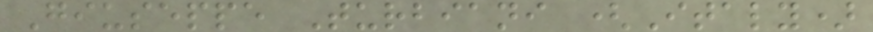Giuseppe Turbiani (Italy)
